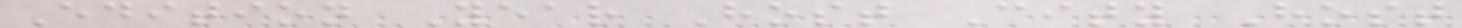Edition Year Host City Host
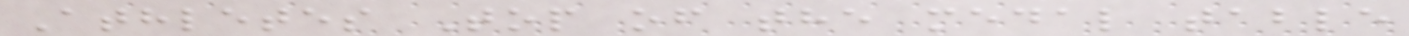Athletes Top of the medal table
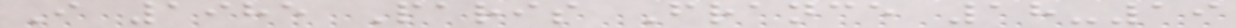I 1985 Paris France 18-19
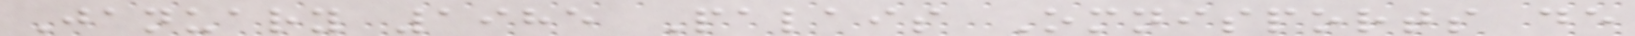January 1985 Palais Omnisports de
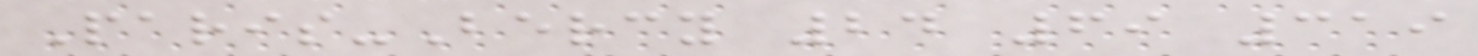Paris-Bercy 24 69 319
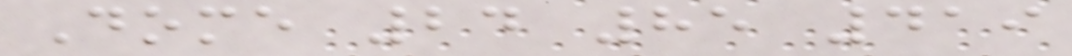Dome 24 85 419
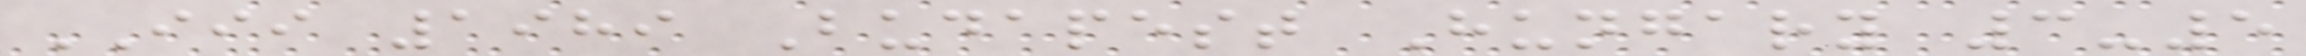III 1989 Budapest Hungary 3-5
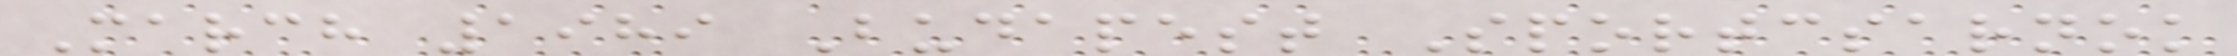March 1989 Budapest Sportcsarnok
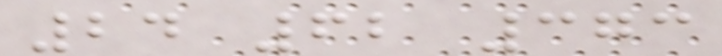24 62 373
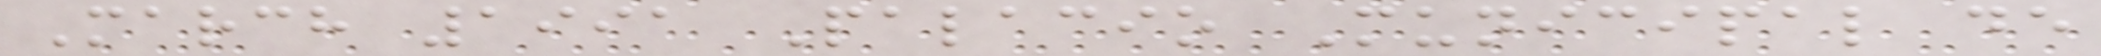March 1991 Palacio Municipal de
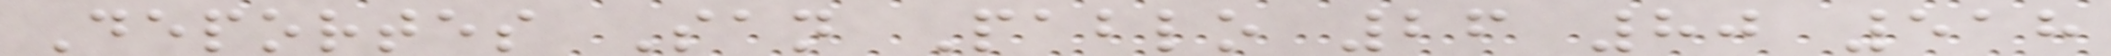Deportes San Pablo 26 80 518
